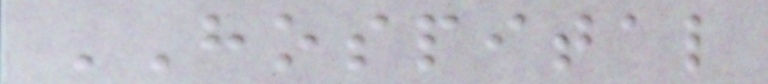HOSPITAL
